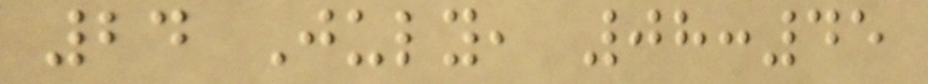24 July, 08:45
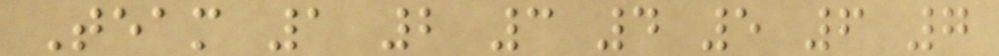Team 1 2 3 4 5 6 7
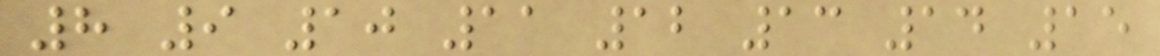8 9 10 11 12 13 14 15
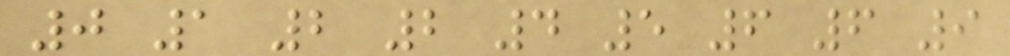0 1 2 2 4 5 6 6 9
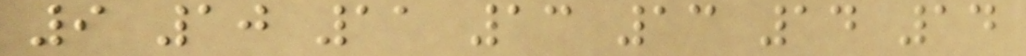9 10 11 13 13 14 14
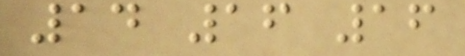14 16 16
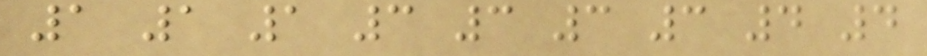1 1 1 3 3 3 3 4 4
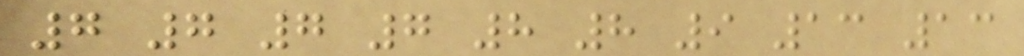7 7 7 7 8 8 9 13 13
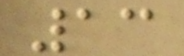13
